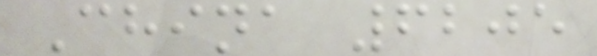China 6205
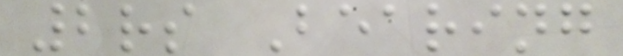2rs Bearing
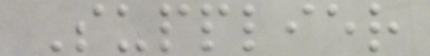Supplier
